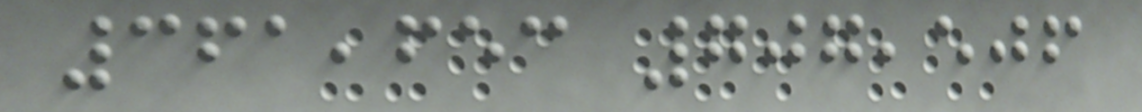361,653 707,506
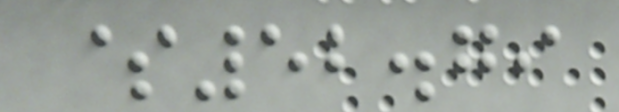$52.79
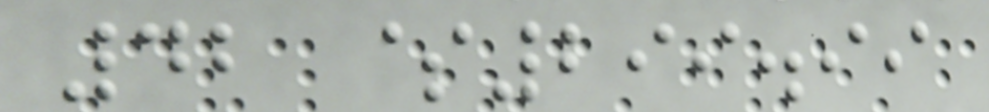42 $299.99
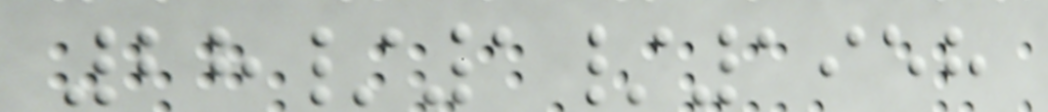28/1/1958
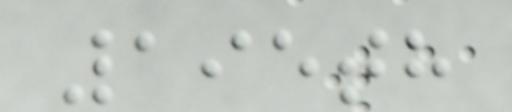195th
